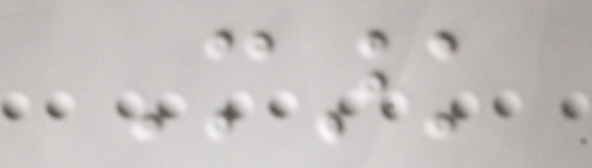Mark
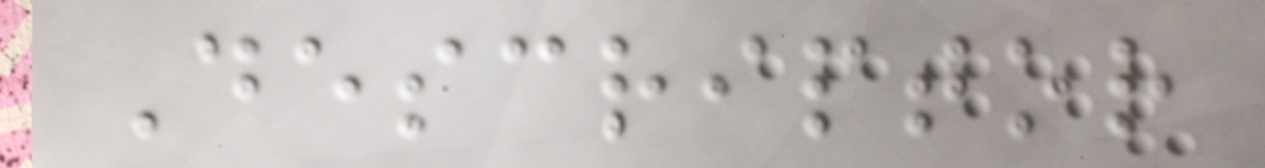Descriptor
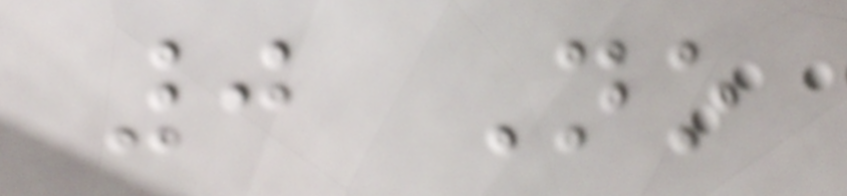0 No
